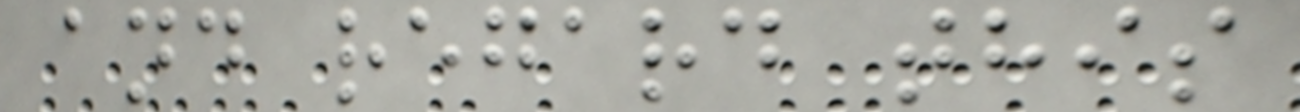and regard this
